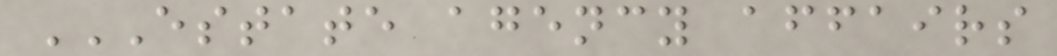ESTATE AGENCY AFFAIRS
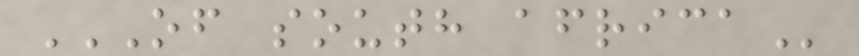OF SOUTH AFRICA
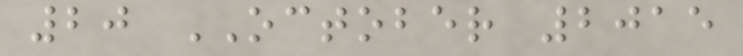20 OCTOBER 2015
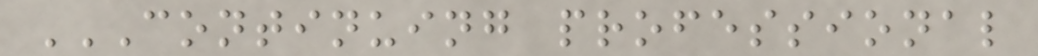CONTINUING PROFESSIONAL
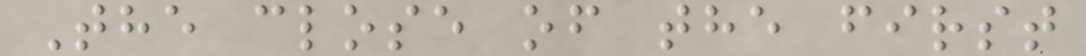The close of the first
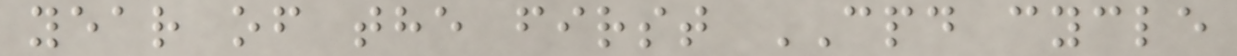year of the first CPD cycle
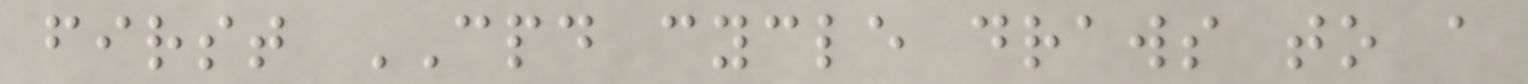first CPD cycle draws to a
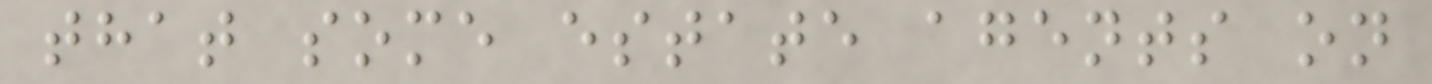that some estate agents on
